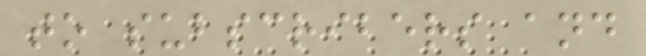to subscribers and
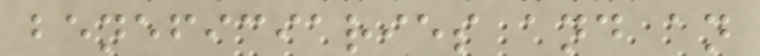beneficiaries and an
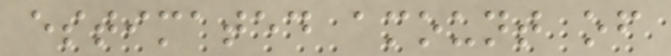estimated amount of
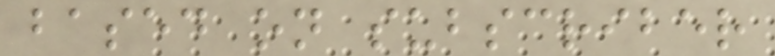based on subscriber
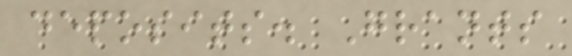deposits. Grants
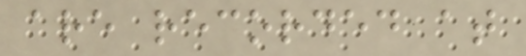are recorded at
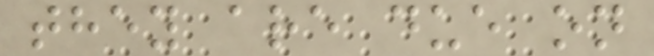they are due on
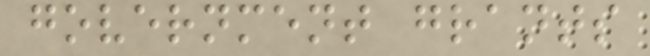government grants
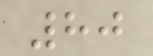80
